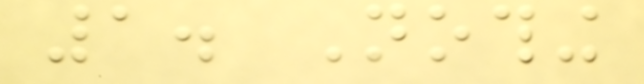1. Nothing
